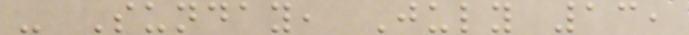- Sunday, July 13,
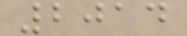2014
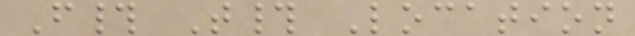F# T# Location
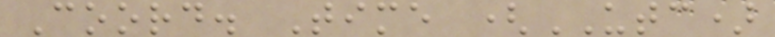Coord. Time (UTC)
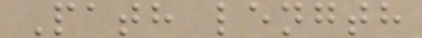Path length
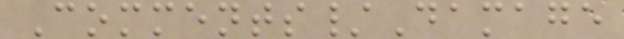Comments/Damage
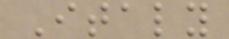Italy
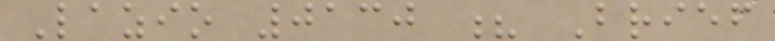Lazio 0130 ? Brief
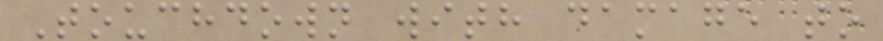Touchdown with damage to
